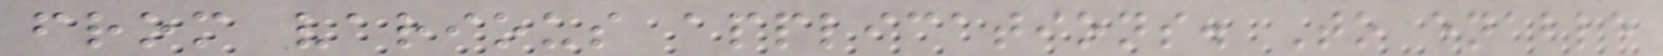from various applications. To enable
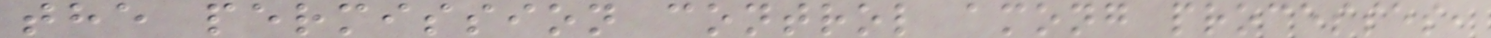the permission control among processes,
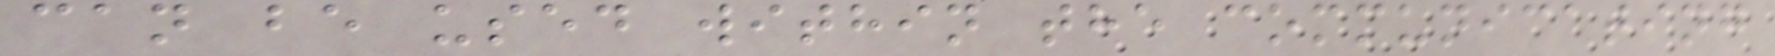can be used within the communicating
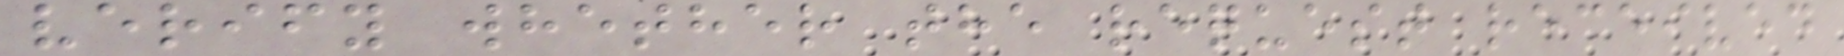verify whether the request received
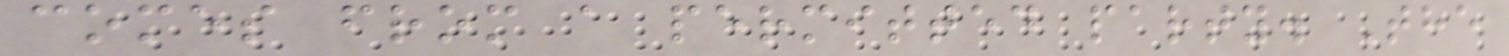comes from a permitted party. The
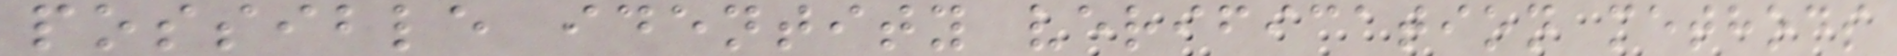possible identity verification methods
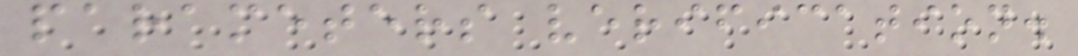parameters verification.
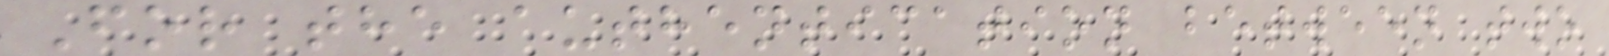For the authentication between two
